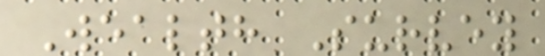Wealth Survey
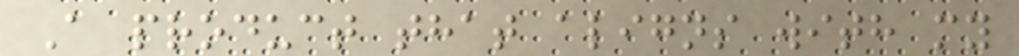A product that aligns with my
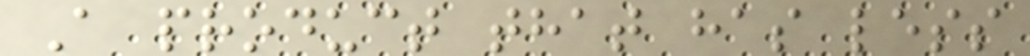A product that has less
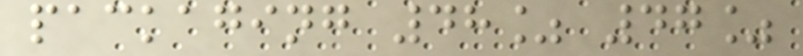packaging 48% 47%
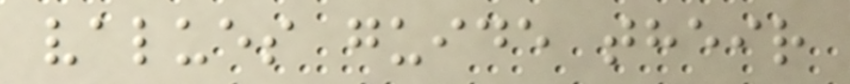values guide their
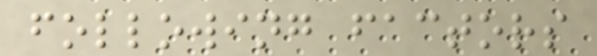following factors
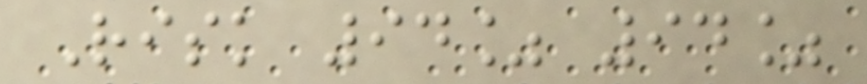Risk 94% 94%
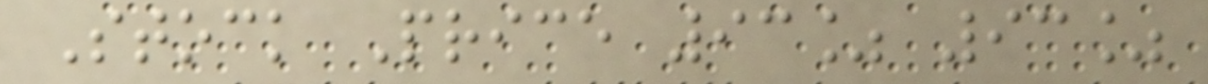Stock Price 93% 93%
